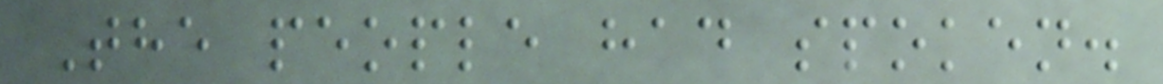The people had spoken.
